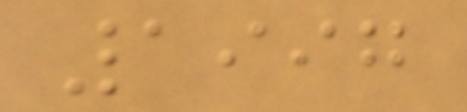1997
